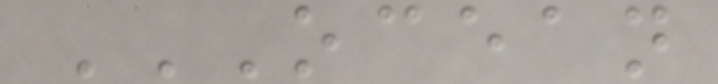OCEAN
